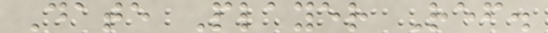Date Player Ref.
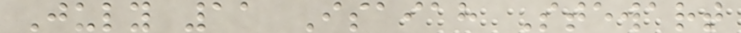July 11 Isaiah Stewart
